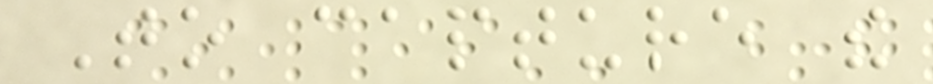To capture the
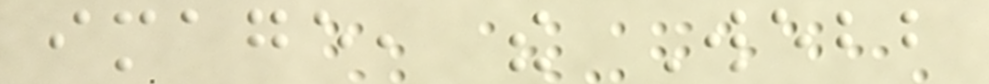image, the Webb
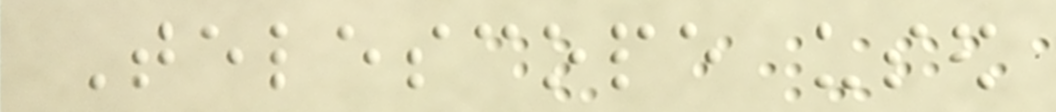Telescope used
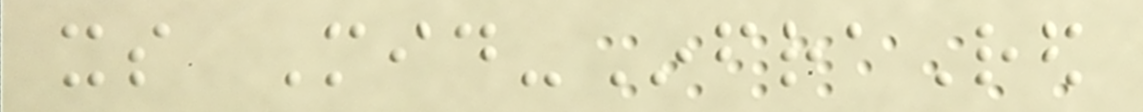its Mid-InfraRed
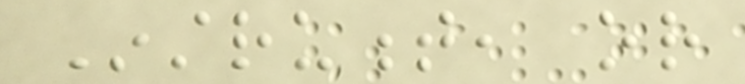Instrument, or
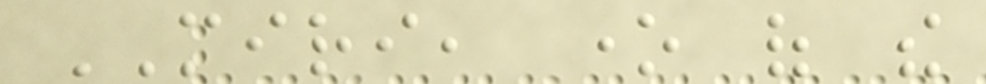MIRI, one of the
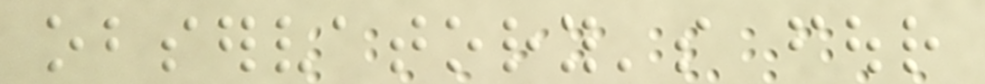observatory's four
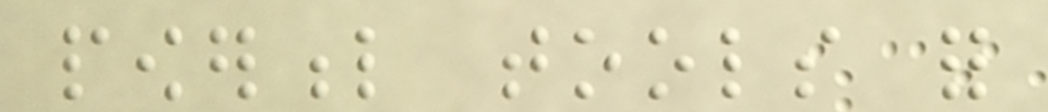powerful tools for
